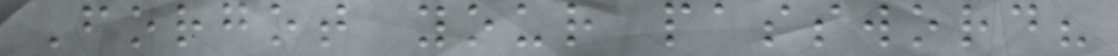Forgot your password?
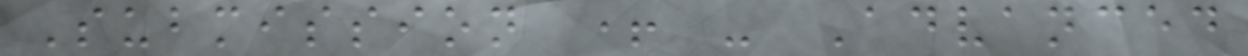Submission + - Advanced
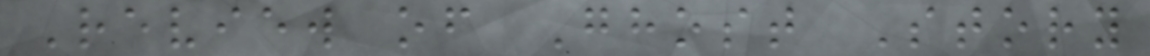Review of Ghost Story
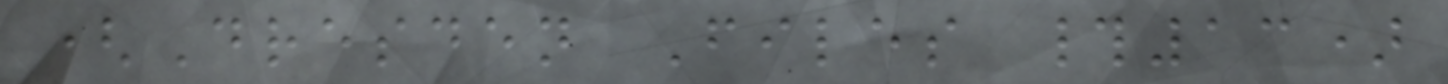(Dresden Files #13)
